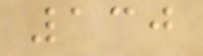130
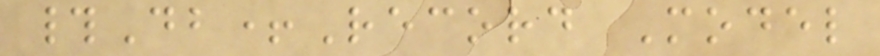#Db+Record Model
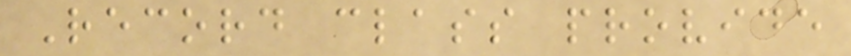Record class provide
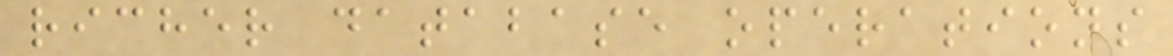richer database operations
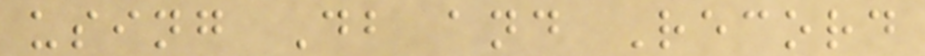using Db and Record
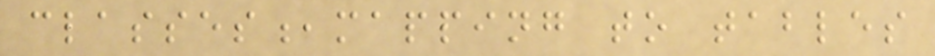classes,mapping to tables
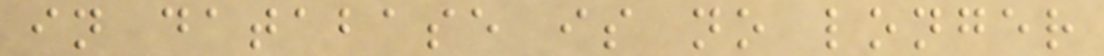in database is no longer
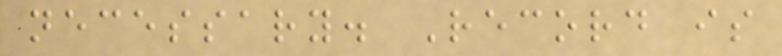necessary. Record is
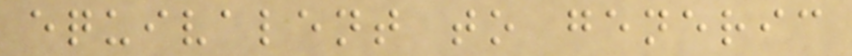equivalent to generic
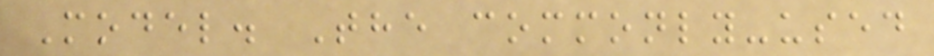Model. The commonly-used
